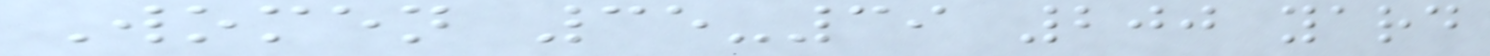Women 35-39 200 yard
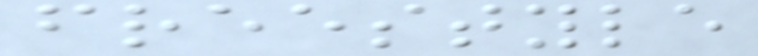freestyle
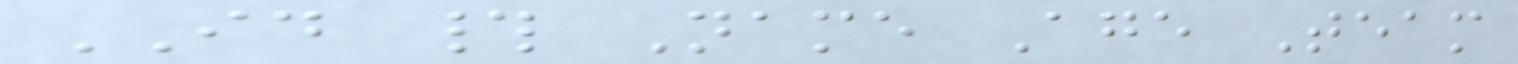ID # Name Age Team
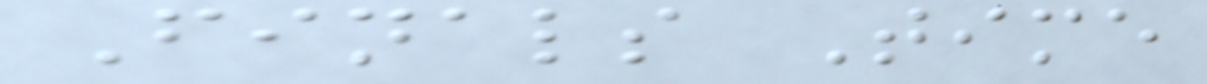Finals Time
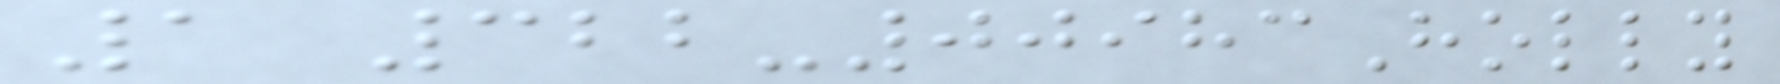1 322-00983Holly
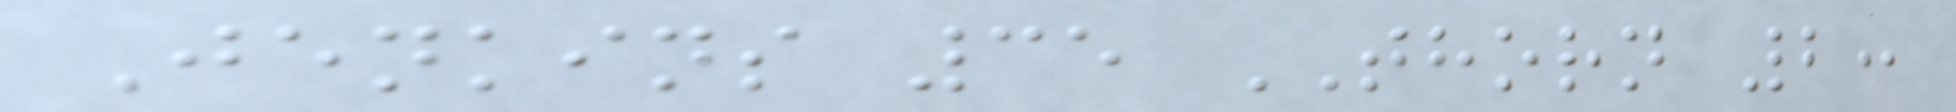Jenkins 35 THORN 2:
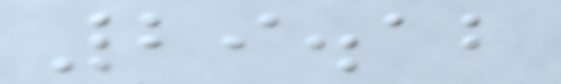29.12
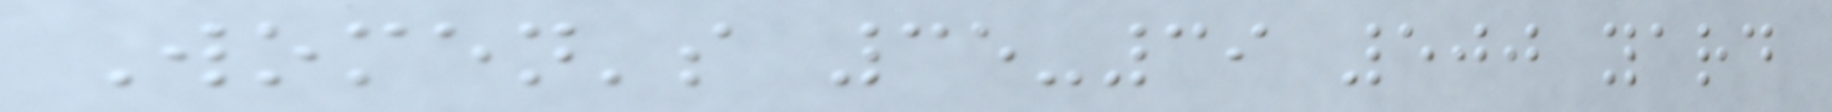Women's 35-39 500 yard
